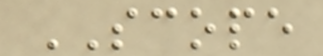SCOPE
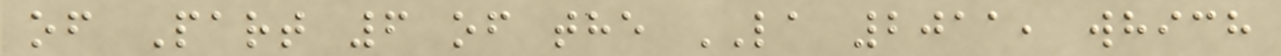of Part 6 of the LA 2011, which
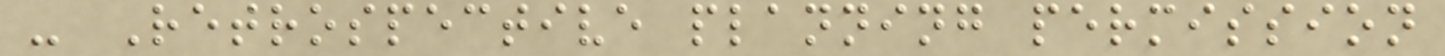- Retrospective planning permission
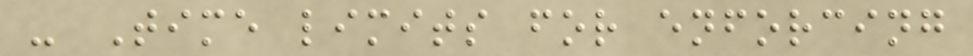- Time limits for enforcing
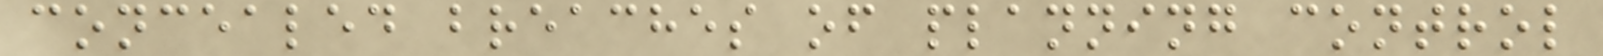concealed breaches of planning control
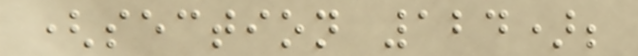(section 124);
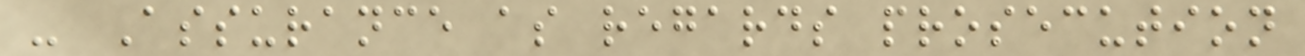- Assurance as regards prosecution
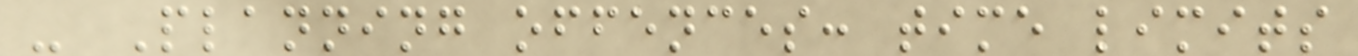- Planning offences: time limits
